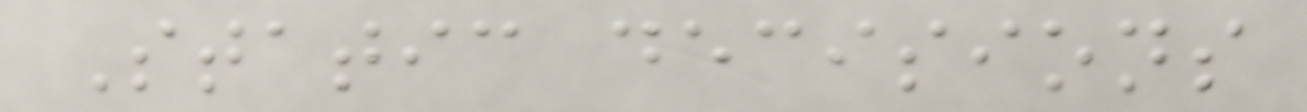Static decisions
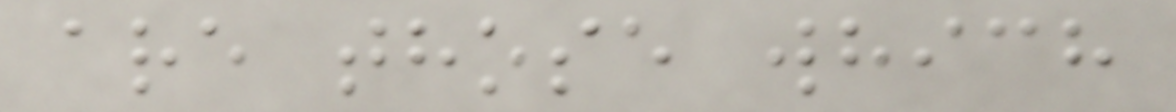are those which
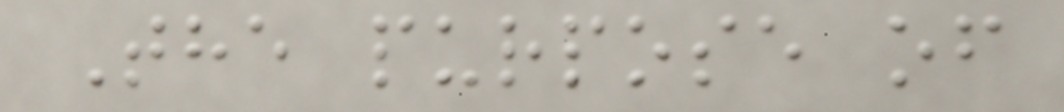The purpose of
